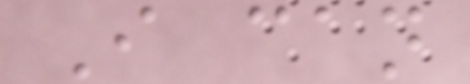I can
